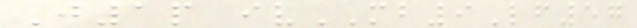J1p ivMB9Lf57
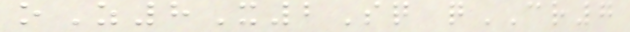oZ8X2Sq qCR7
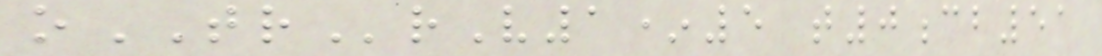oTRrV1*5 t0cb51
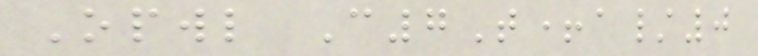Opwl C7T+a/0
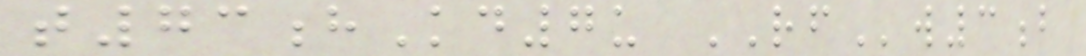t73hKd7u RFw3b
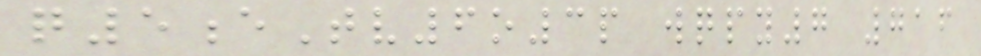q5eTv6o3p wqpy7 716
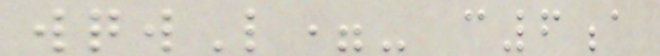wqwL=- c6a
